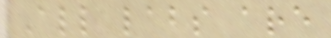All labs are
